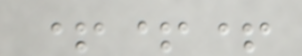+++
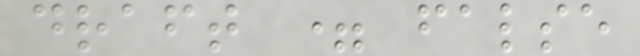draft = false
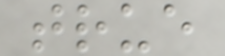true
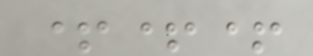+++
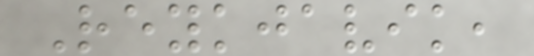Reykjavik,
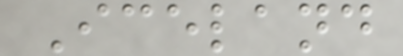Iceland
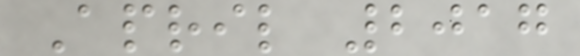April 2017
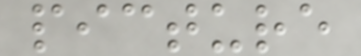picture
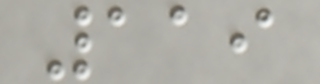119
